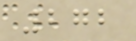272
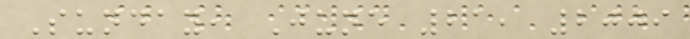Sunday, June 21, 2009
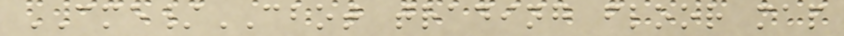CME/CBOT trading floor map
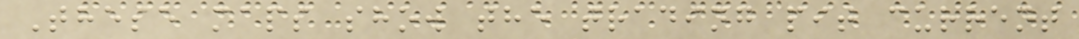These maps show the trading pit current
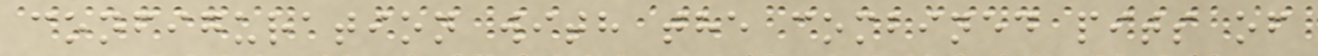configuration with the combined pits of
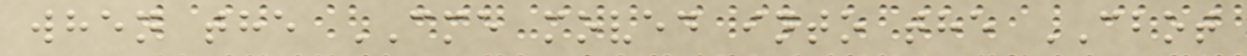when the CME moved into the CBOT
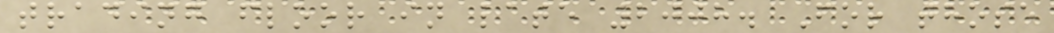trading floor in late 2008. For those
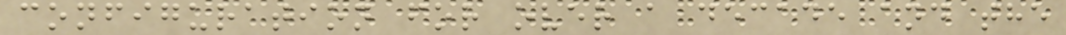configuration for over a decade and the
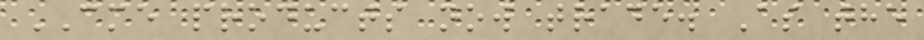CME products now trade. As the
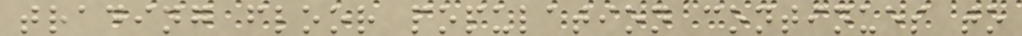trading floor population continues to
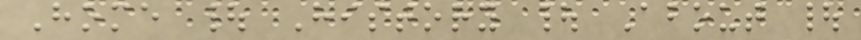Home | History | About |
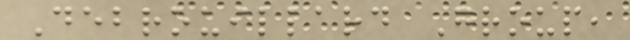Debrouillard Group,
